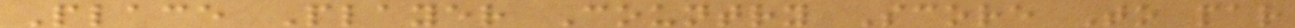Place Player Country Score To par
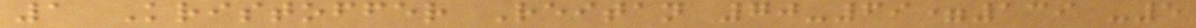1 Kristoffer Reitan 70-69=139 -5
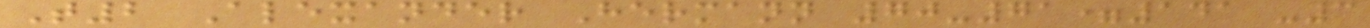T2 Alexander Hermann 70-71=141 -3
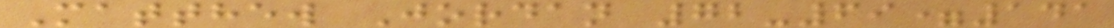Matthew Jordan 72-69=141
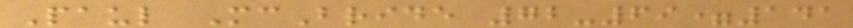Paul McBride 72-69=141
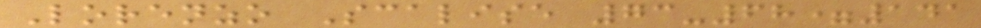Lorenzo Scalise 73-68=141
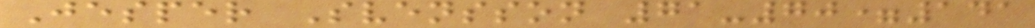Jesper Svensson 71-70=141
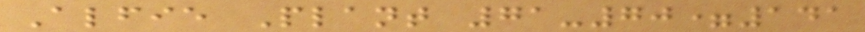Alfie Plant 71-70=141
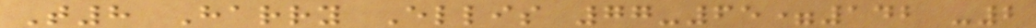T8 Harry Ellis 77-65=142 -2
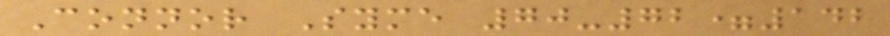Connor Syme 70-72=142
